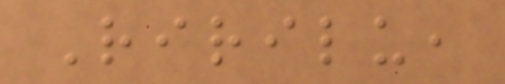Ririlu,
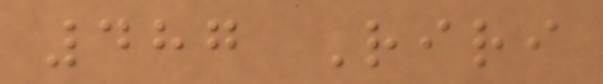487 Riri
